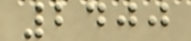2400
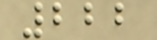222
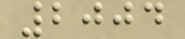2004
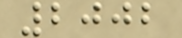2002
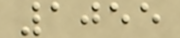1055
